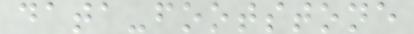data-footstone
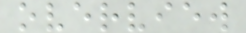overview
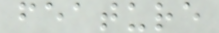feature
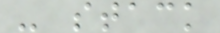- stack
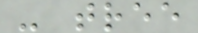- tree
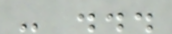- ...
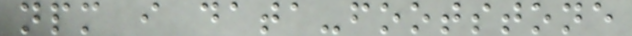npm i data-footstone
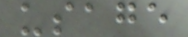usage
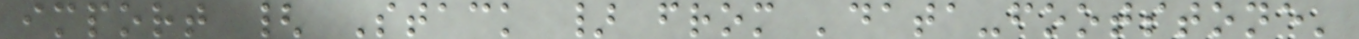import { Stack } from 'data-footstone'
